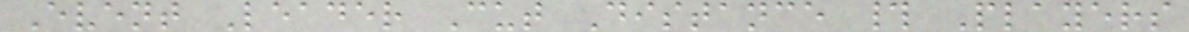Event Leader Cut Distance # Players
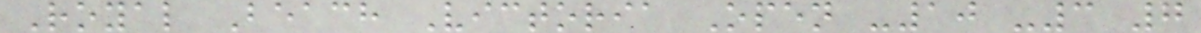Royal Beach Victoria Open -10 -3 7
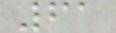61
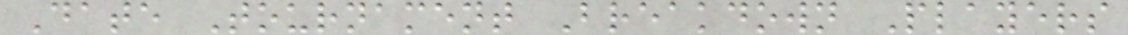Date Tournament Breakdown Players
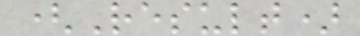(Result)
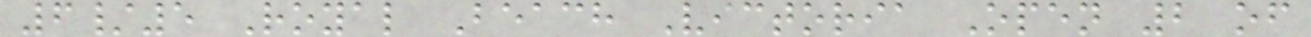6/5 Royal Beach Victoria Open 2 of
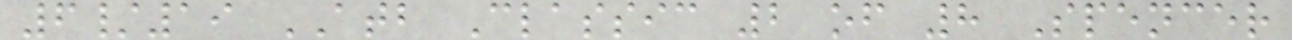6/19 ATB Classic 2 of 8 Spencer
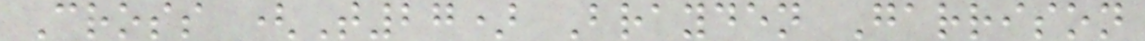Cross (T27) Brayden Garrison
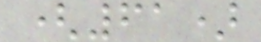(61)
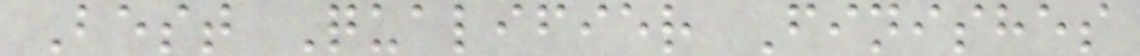Best Qualifier Finishes
